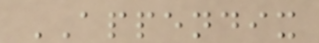APPENDIX
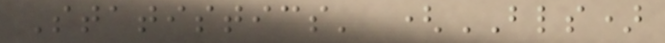Statistics' (BLS)
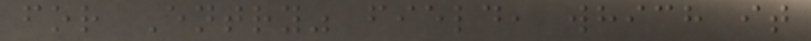for Entry" field, which it
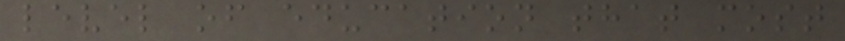level of education that most
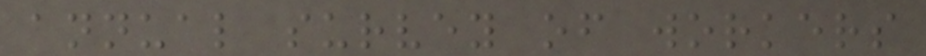annual survey of workers
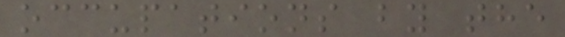occupations by the
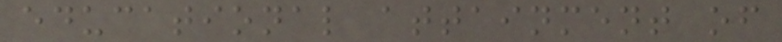educational attainment of
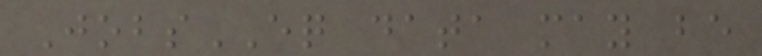JobsEQ data may be
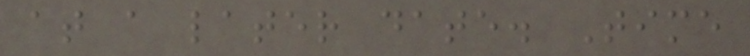at a later date. Time
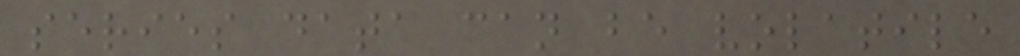series data can be volatile
